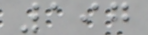197
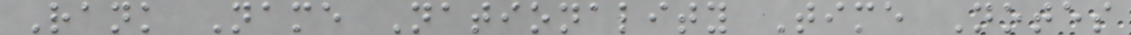Rank Name Nationality Time Notes
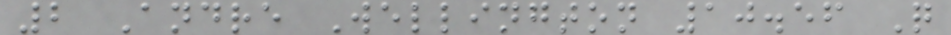2 Andre Wellington 10.56 Q
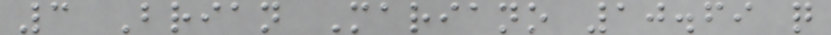3 Brian Mariano 10.69 q
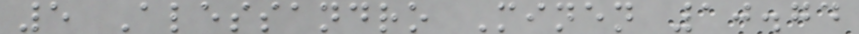5 Alessandro Minen 10.74
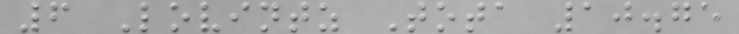6 Lovintz Tota 10.75
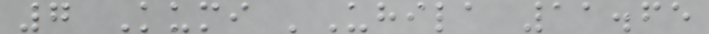7 Kumi 'Uhila 11.65
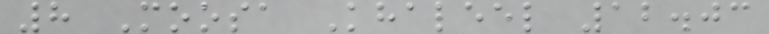8 Moosa Khaleel 12.03
